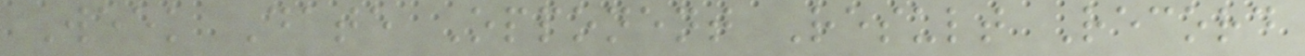Week Date Opponent Result Record
